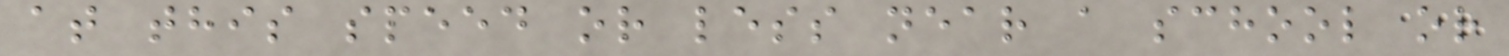at this speed or less near a school or
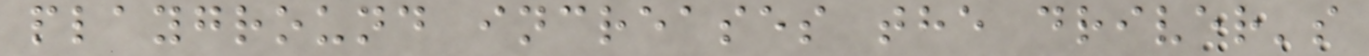playground increases the driver's
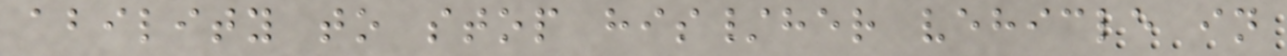ability to stop his/her vehicle in
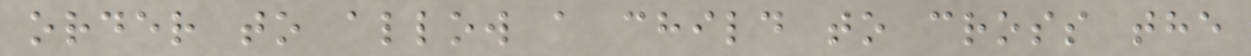order to allow a child to cross the
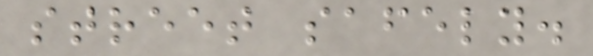street safely.
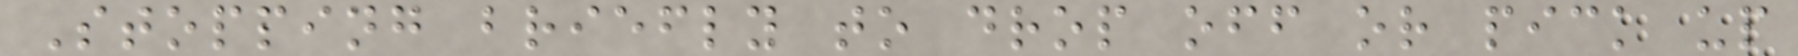Stopping briefly to drop off or pick up
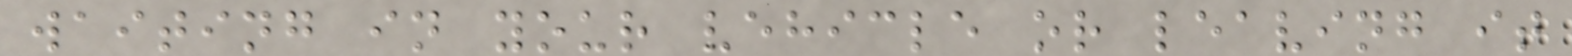waiting in your vehicle or leaving it
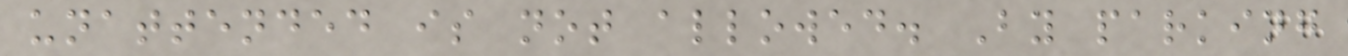unattended is not allowed. By parking
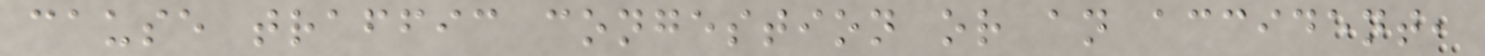cause traffic congestion or an accident,
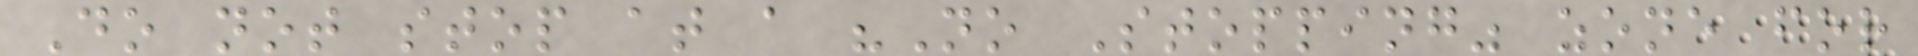Do not stop at a "No Stopping" zone for
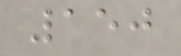150
